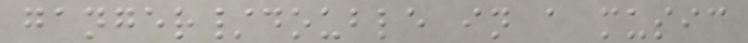ganger/double in a music
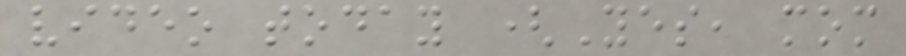video today (Yes, mom
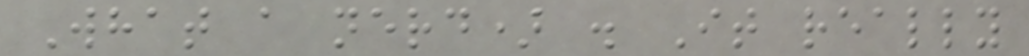What a nerd) . It really
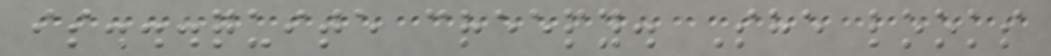is...quite creepy. She looks
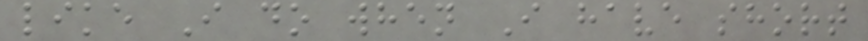like I do when I have short
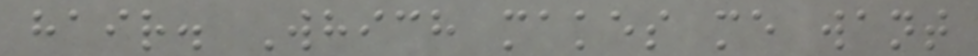hair. Which makes me want
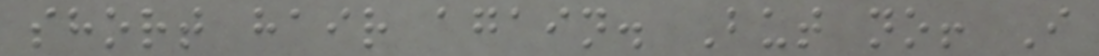short hair again. But no! I
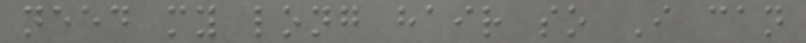need my long hair so I can
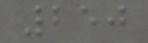250
